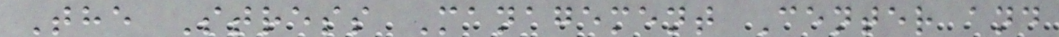The Stress Management Center and
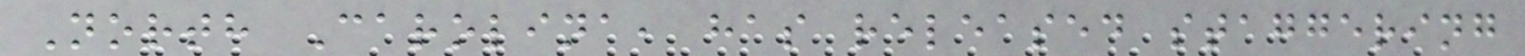North Carolina, has released staggering
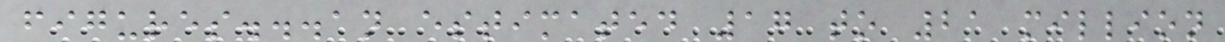figures...an estimated 17 to 21 million
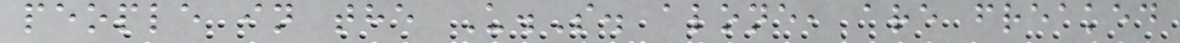people in the U.S. alone, are freaked
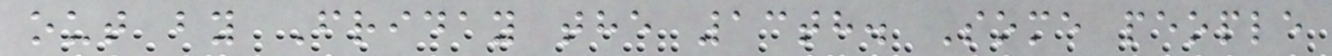out by Friday the 13th. Some people
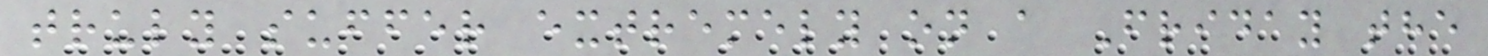truly suffer extremely on a Friday the
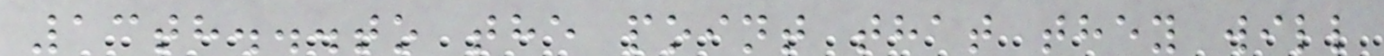13th...to the point that they will
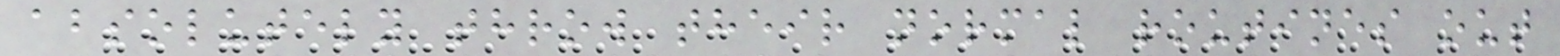absolutely throw their normal routines out
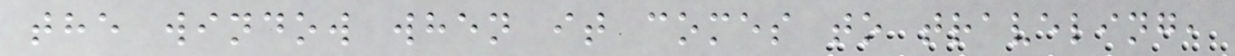the window when it comes to traveling,
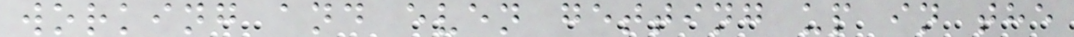working and even getting up in the
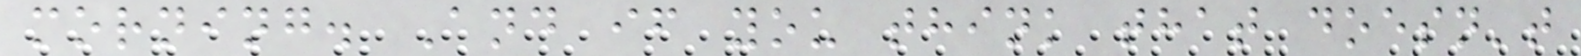morning. And if you think that doesn't
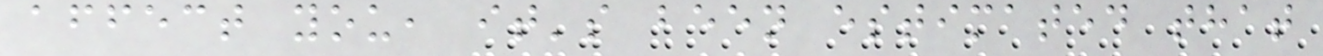affect you, it's been estimated that
